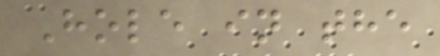Hole in the
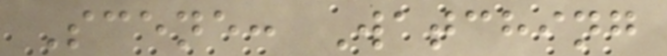Scene: Watching
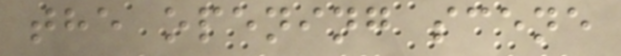the opening scene
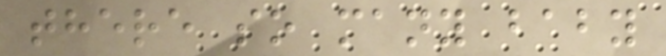there so many baby
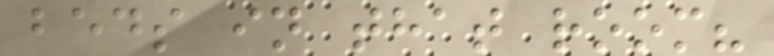beds in that room?
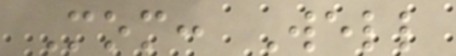Mom: Well
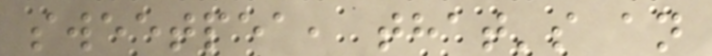sweetpea, that's an
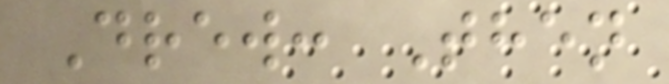Drew: Then
